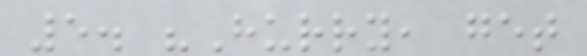5. "Hurry, get
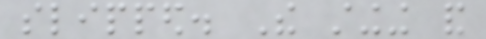slipped. The stinging and
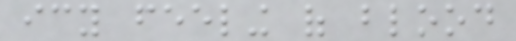icy feeling of blood
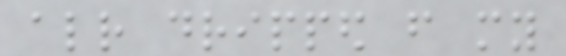already dripped from my
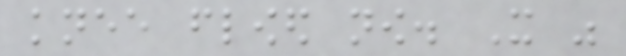knee flowed now. It was
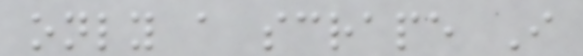only a scrape I
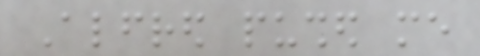Alfred pushed me
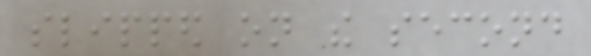slipped on the second
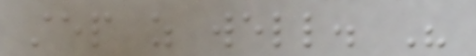step as well. His
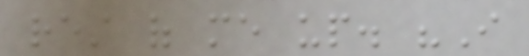rest of me up. "I
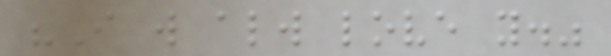"I will always love you."
